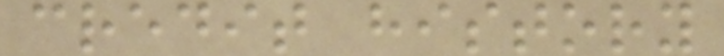credit history
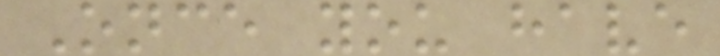Once you have
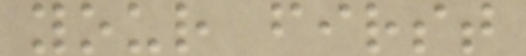your first
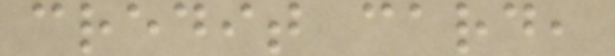credit card,
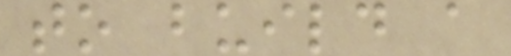to build a
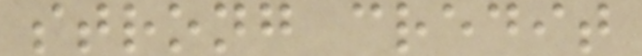strong credit
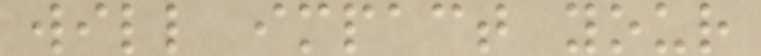will impact your
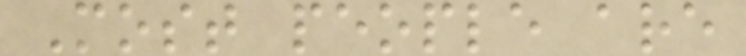Most people are
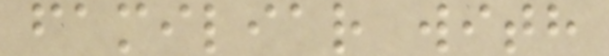familiar with
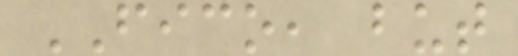FICO, but
